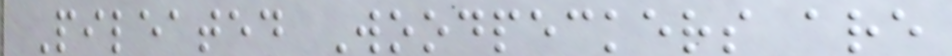Pileated Woodpeckers are
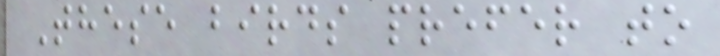These birds prefer to
